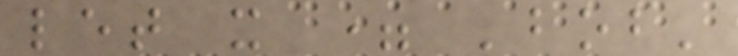let x = 'bob'
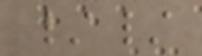//
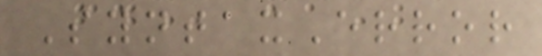SyntaxError
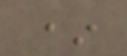*
